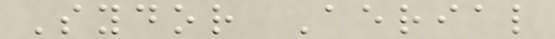Sydor Aerial
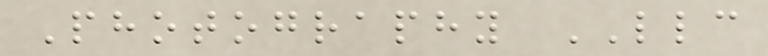Photography LLC
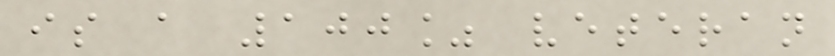is a 100% veteran
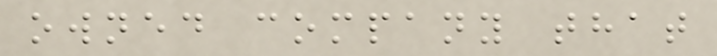owned company that
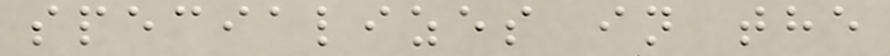specializes in the
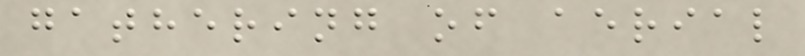gathering of aerial
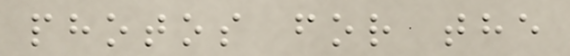photos for the
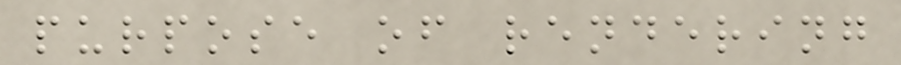purpose of rendering
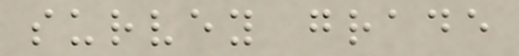survey grade
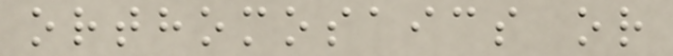orthomosaics or
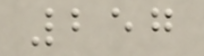257
